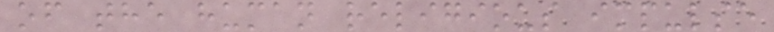of the human religious impulse
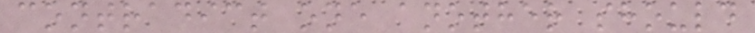contradict one another should
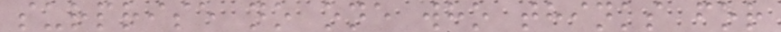surprise no one who thinks for
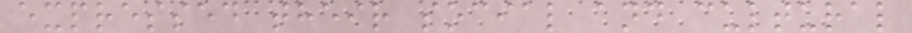expressed their social and cultural
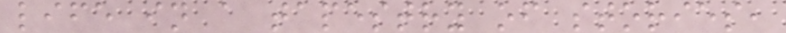life in a tapestry of stories,
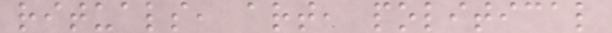rituals, art, political
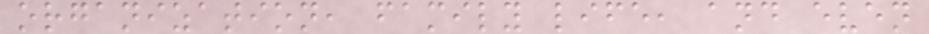organization, family life, and even
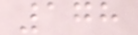178
